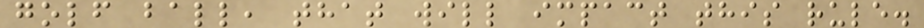golf ball, that will impact this rule.
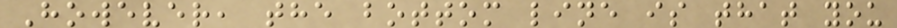However, the bottom line is that you
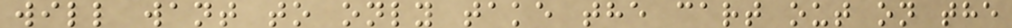will want to only take the cart out on the
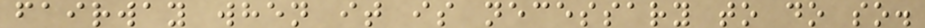fairway when it is necessary to do so.
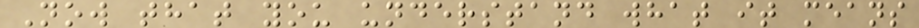Now that you understand what it means
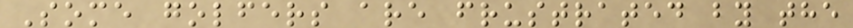Some golfers are frustrated by the
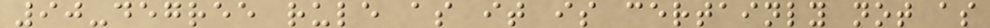90-degree rule as it is certainly not as
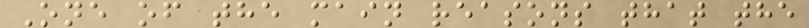One of the main reasons that the
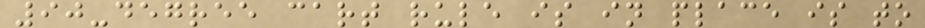90-degree cart rule is in place is to
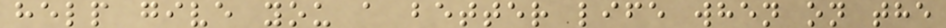help give you a better life when on the
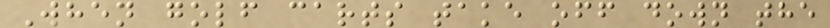When golf carts take off down the
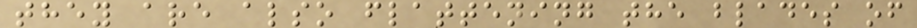they are also flattening the blades of
